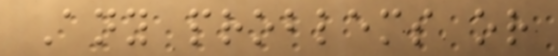Any problems or
